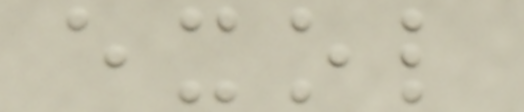exol
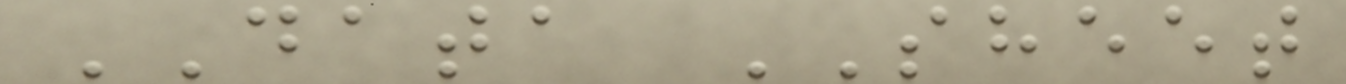DATA SHEET
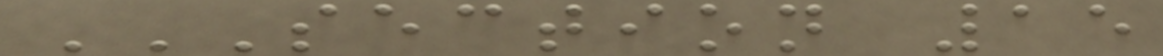SECTION 15
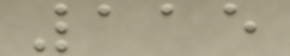115
